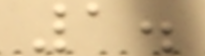1.
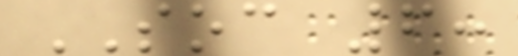SOC 6:
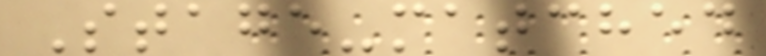Stage-matched
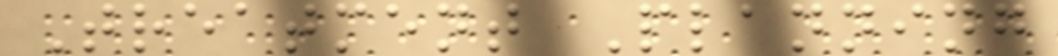Treatment Planning
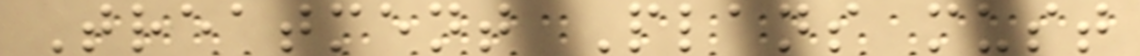Treatment Plans must
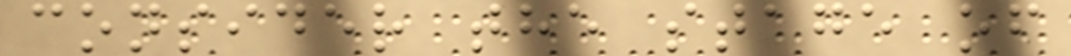consider the stage of
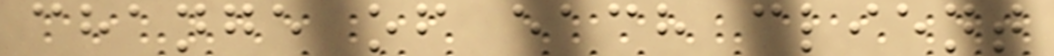change of each client
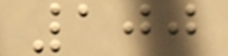100
